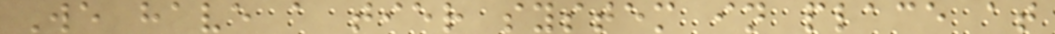We have a tier system in place at
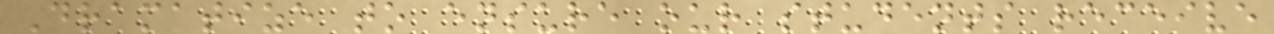Dramatize to ensure our students receive
